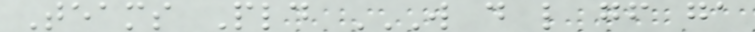Teams Pld W D L GF GA
